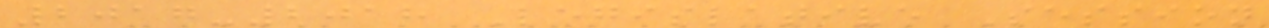2017-2018 Legislative Session
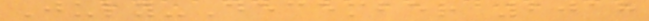July-December 2018
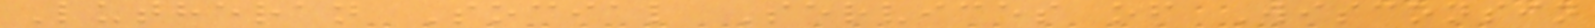Lutheran Social Services of Wisconsin
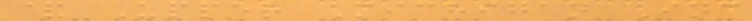& Upper Michigan Inc
